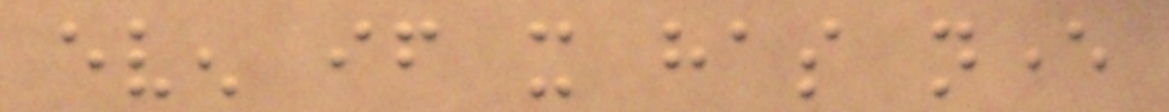even if it has never
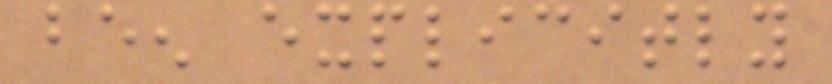been explicitly
